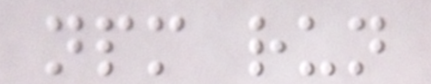npm run
